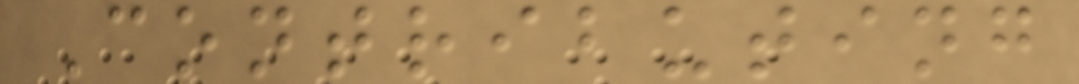Contributing
